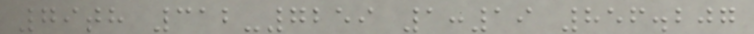79th 312-7259 1:19 856.207
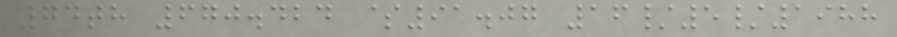74th 670.424 $91.07 16/5/1988
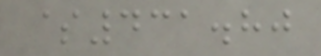$431.80
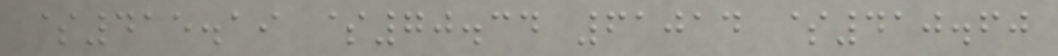$415.19 $70.34 61014 $410.60
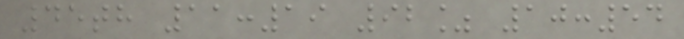45th 11:19 92% 10:54
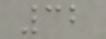32
